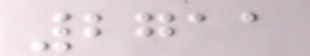2711
